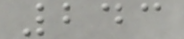243
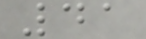41
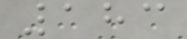183
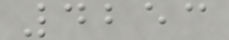4253
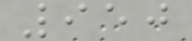950
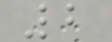2
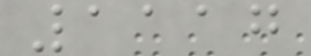1117
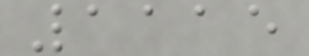1115
